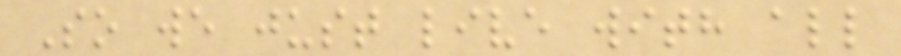So we just live with all
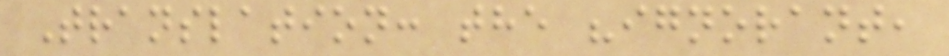Translation: the "ignorant,
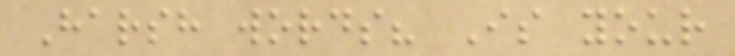Harsh words? Is your
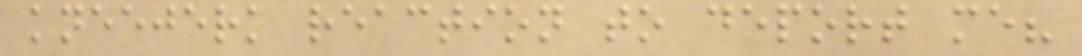kneejerk reaction to deport me?
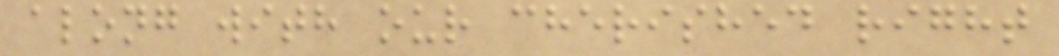along with our cherished right
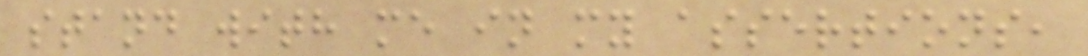stand with me in my assertions,
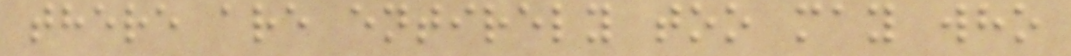there are entirely too may who
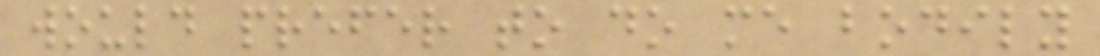would prefer to do me bodily
